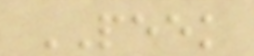PEEK
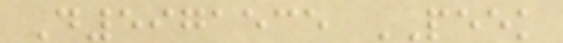D5971535 PEEK
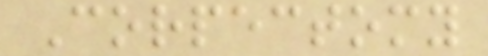Corpectomy
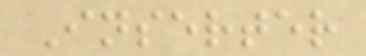Inserter
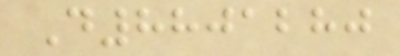D8801280
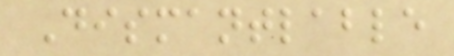Dismantlable
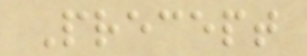Precept
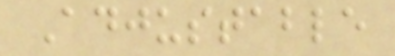Adjustable
